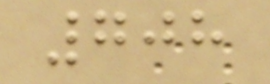708
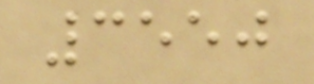3550
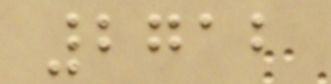2712
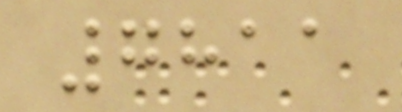7811
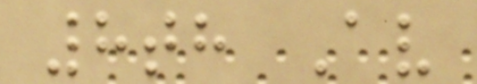8th Av
